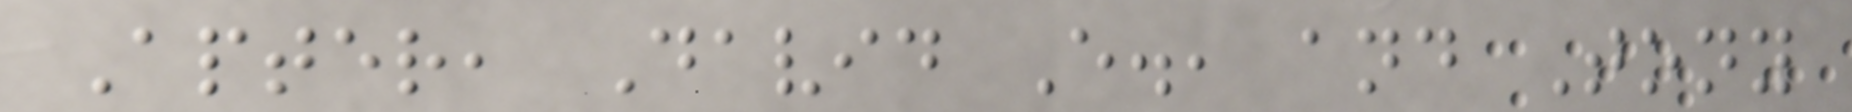Apter, David E., and Tony
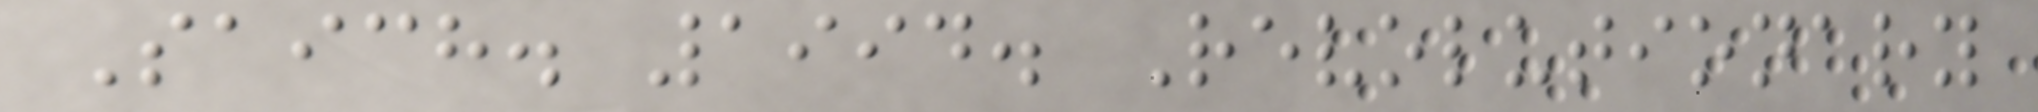Saich. 1994. Revolutionary
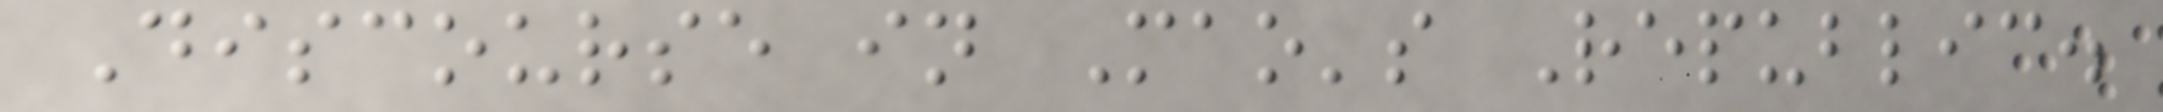Discourse in Mao's Republic.
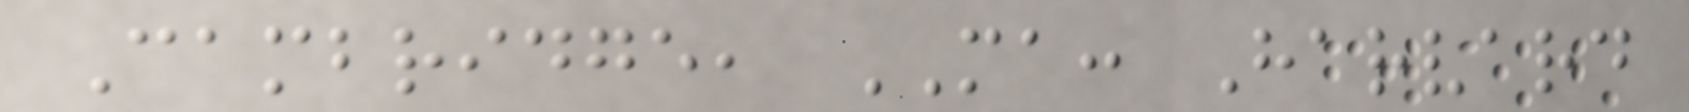Cambridge, MA: Harvard
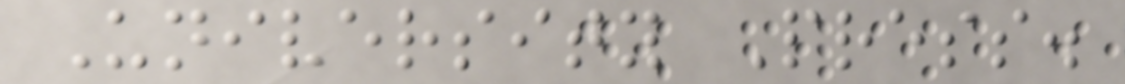University Press.
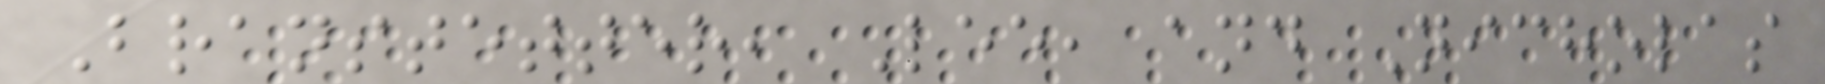Branstetter, Lee, and Nicholas
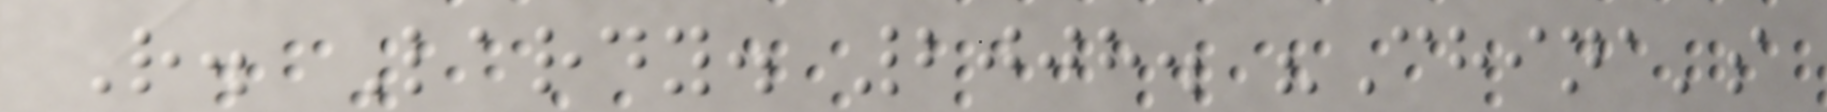R. Lardy. 2008. "China's
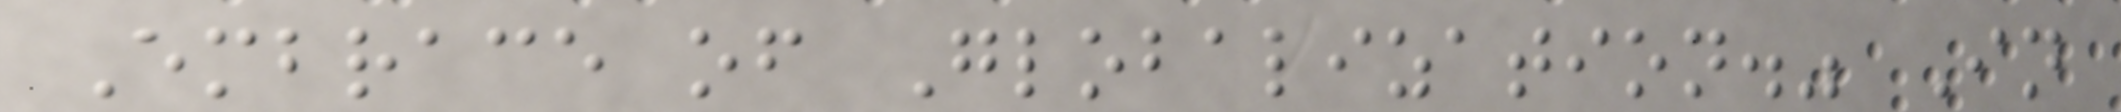Embrace of Globalization." In
